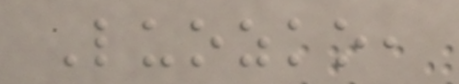Luozko,
